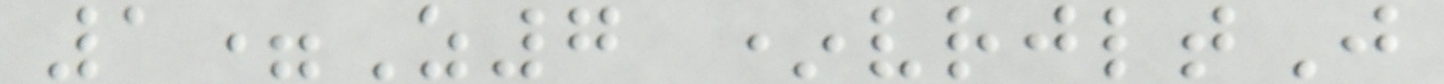1=Z7 *vrjltJ
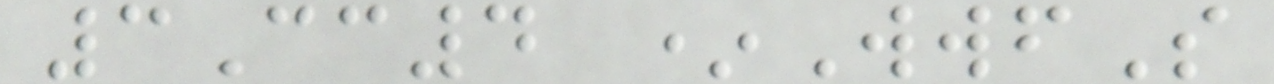3Cc4 *WwfS
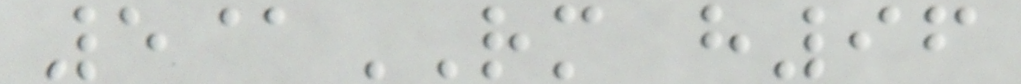5@RM h96
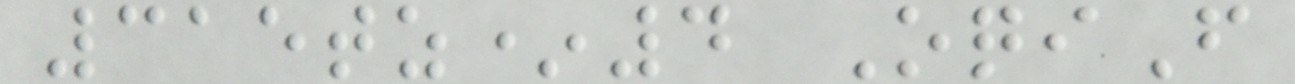315tz*4 OqiF
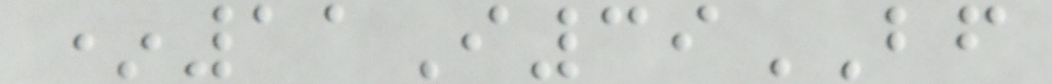*11I39BF
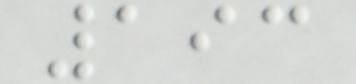193
